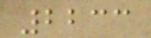2233
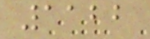1122
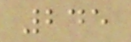245
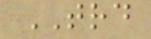TRD
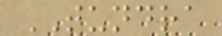TUNDRA
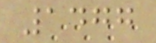1477
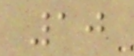10
